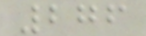276
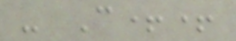- C++
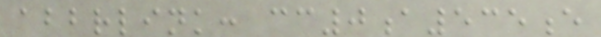abbrlink: cc0a535e
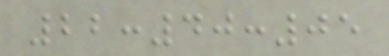22:40:05
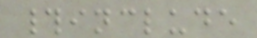#include
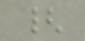{
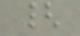{
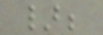};
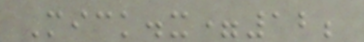Mick.x=12;
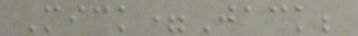Mick=Jack;
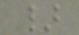}
